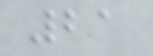21
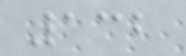132
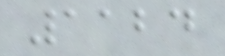1124
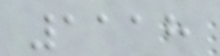1118
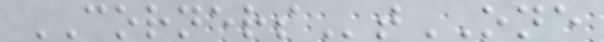CORNERStONE
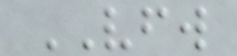VFW
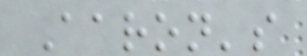Aaron's
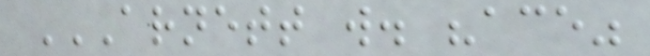ARNETT W. "ACE"
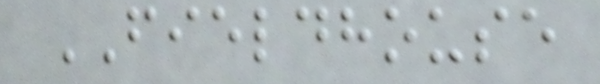FIELDHOUSE
